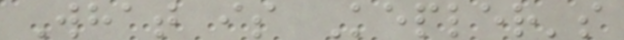What is Kepler's
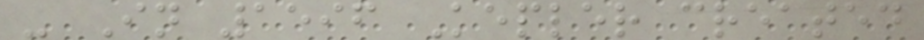- In 1596 Kepler created
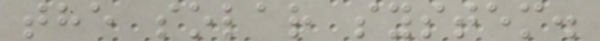the solar system.
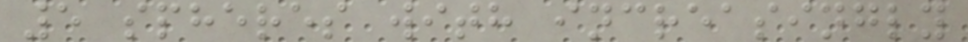5 spheres with increasingly
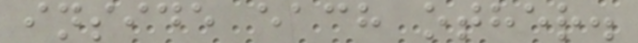inside each other.
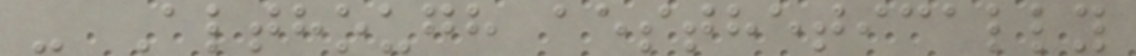- Although aesthetically
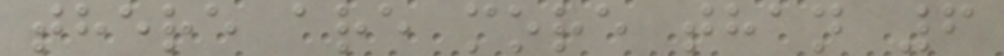there are more than 6
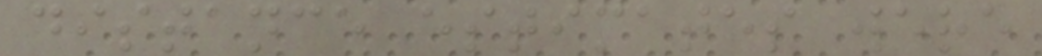distance estimates were
